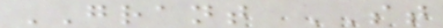GRANT ST
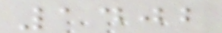1402
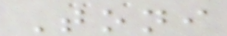Toni
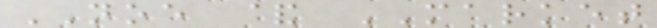NOE & MARKET
